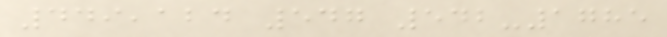449,124 547 542-1785
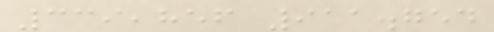339,856 911.754
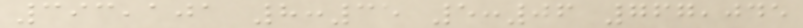393,101 8:35 5:06 767,045
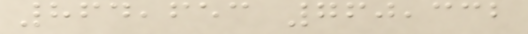864,653 760,332
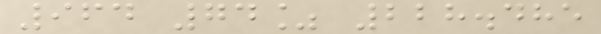964 74% 228.485
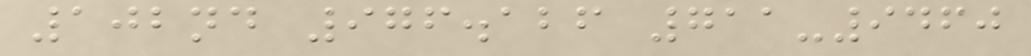102nd 976.126 711-9460
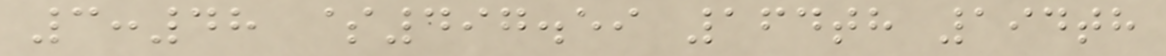3:48 $497.59 164th 194th
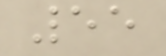55
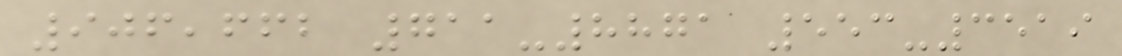906,662 711-8871 553-3519
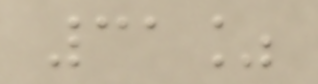31%
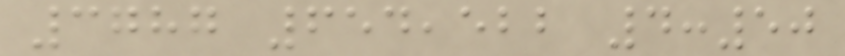3787 654,522 4:50
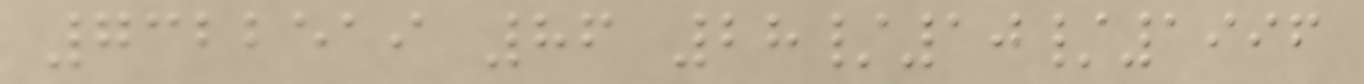7322519 86 28/10/1996
